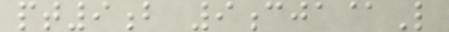pt9b 9cja@L
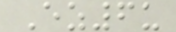Ez6u
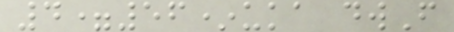4=56*uka dwF
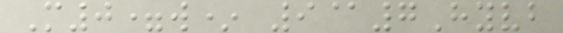M0=w* 9@7Hyvb
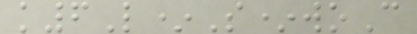k6L*S*woC
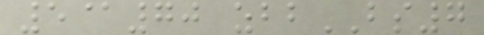5@70 zbbBS7
